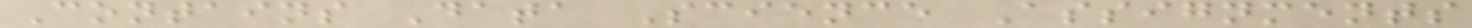Contains Data Science Assignments
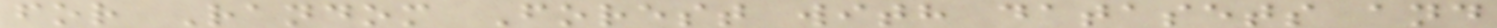for Random Forest with datasets and
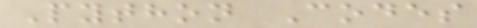Python Codes
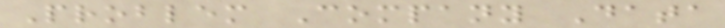Problem Company Data
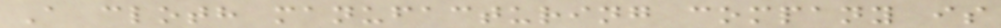A cloth manufacturing company is
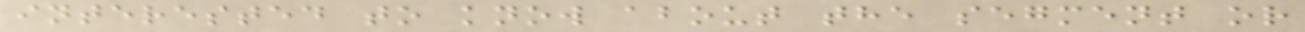interested to know about the segment or
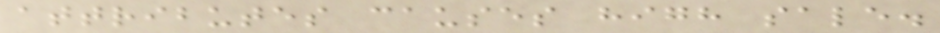attributes causes high sale.
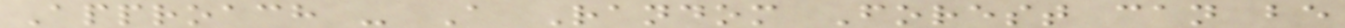Approach - A Random Forest can be
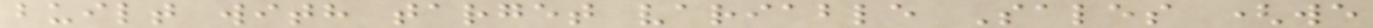built with target variable Sales (we
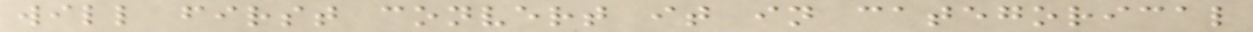will first convert it in categorical
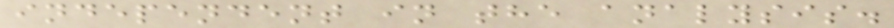independent in the analysis.
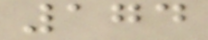174
